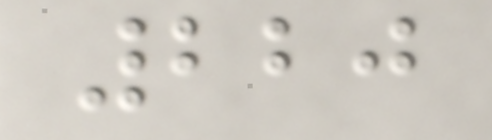220
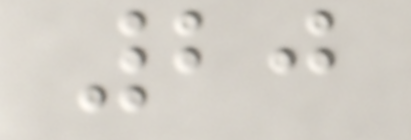20
